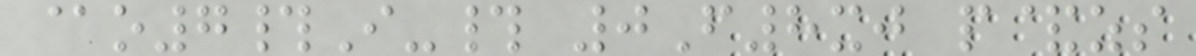@o7#I-# 0F8xj p&zs
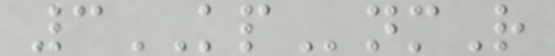3KPnmR
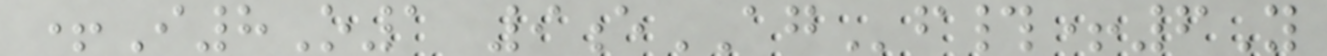+I8O1 9eAGf#+6Y
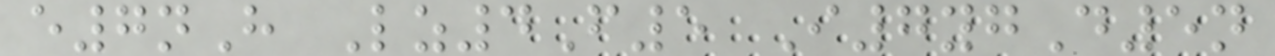e7nH Lz4F5 I7ygD5n
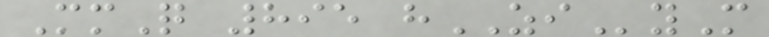MmQ 895 hZIyM
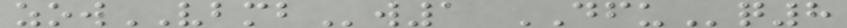zowVBMBw1 DFUq8
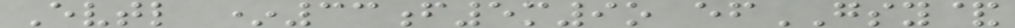Evtl *33f5m9o efGSY&
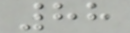88
